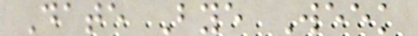Date Bye Week
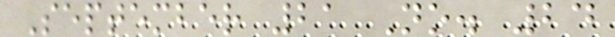September 21 No. 24
